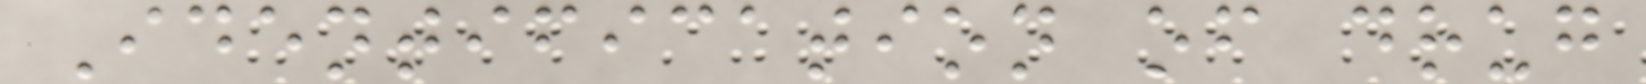Identification of drug
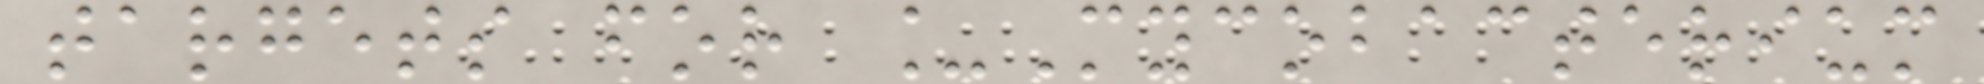targets for _Mycobacterium
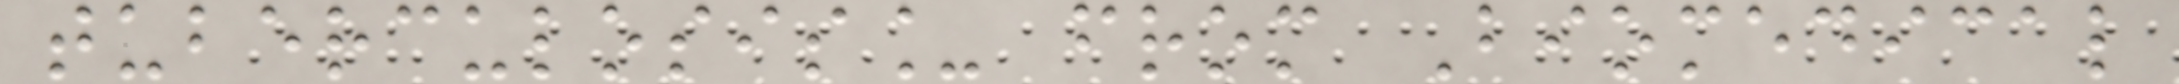tuberculosis_ from Biomedical
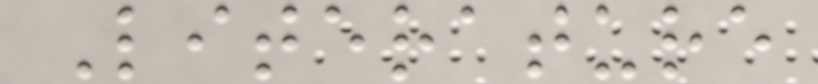Literature
